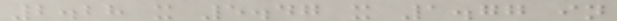2.28 x 5.47 x 1.77 in
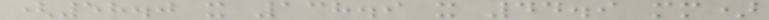(58.0 x 138.9 x 44.9 mm)
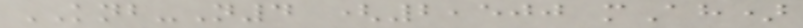KNB-N4 (2,500 mAh)
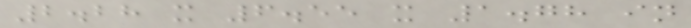2.28 x 6.55 x 1.78 in
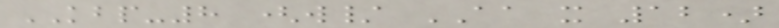KBP-8 (w/ AA x 12)
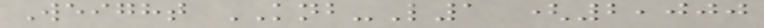Weight KNB-L1 (2,000
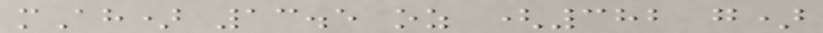mAh) 13.5 oz (382 g)
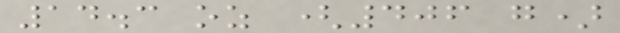14.3 oz (406 g)
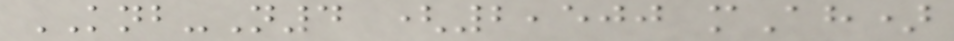KNB-N4 (2,500 mAh)
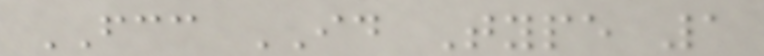FCC ID Type 1
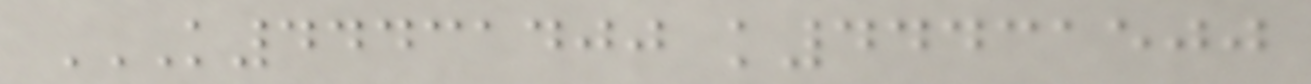K44431400 K44431500
